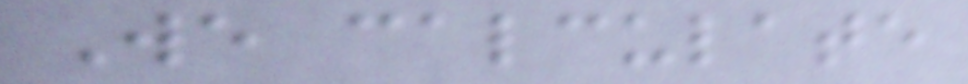We calculate
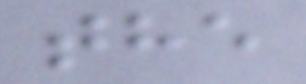the
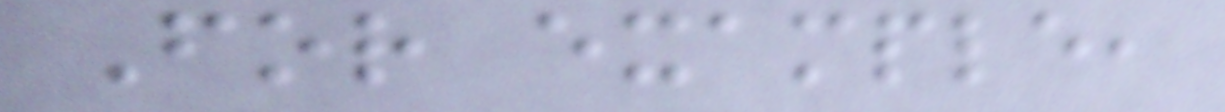For example,
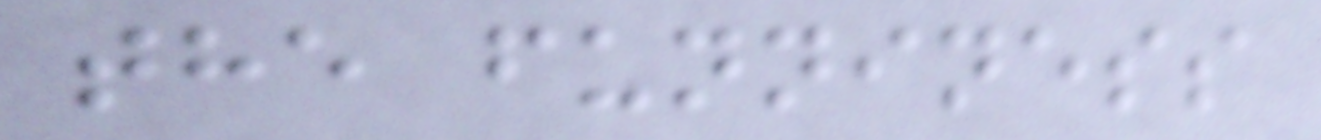the funniness
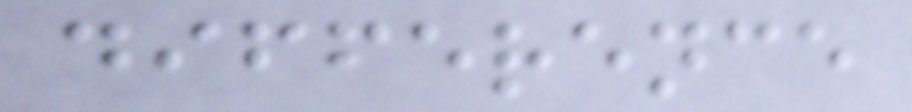difference
